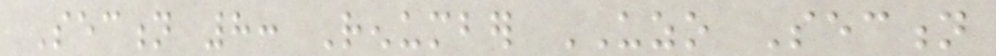Section 8: Renumber UZO Section
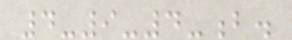4-9-4-b.
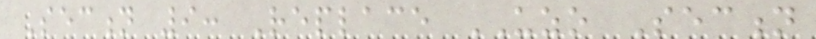Section 9: Replace UZO Section
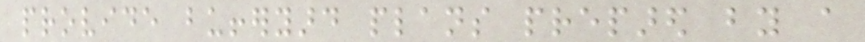provide bufferyard plans prepared by a
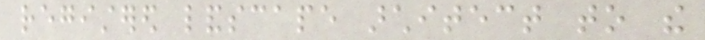registered landscape architect to the
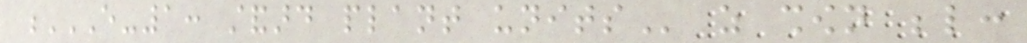E-1: STANDARD PLANT UNITS as shown below:
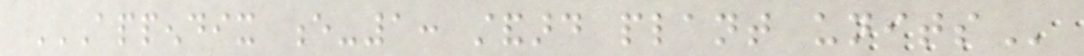APPENDIX E-1: STANDARD PLANT UNITS
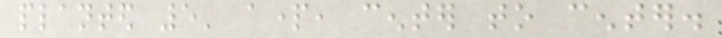planted 5' apart, center to center.
